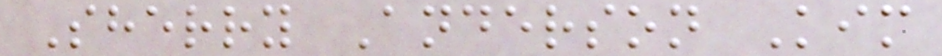Sherry Anderson Kim
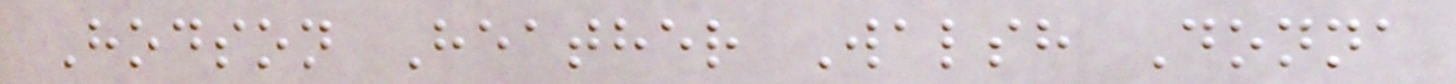Hodson Heather Walsh Donna
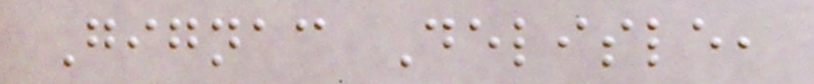Gignac Delisle,
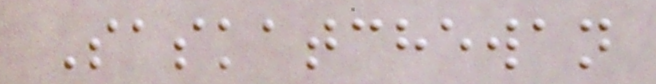Saskatchewan
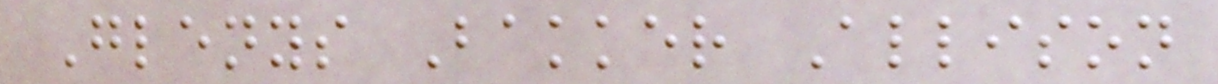Glenys Bakker Allison
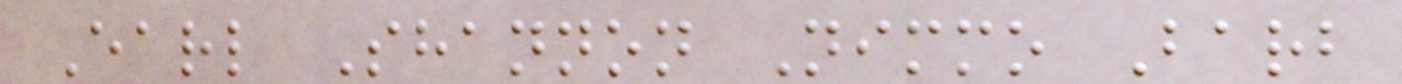Earl Shannon Nimmo Barb
